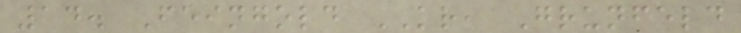14. Feingold KR, Grunfeld
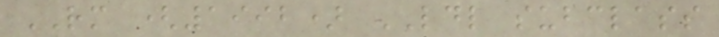RM (1992) LDL subclass
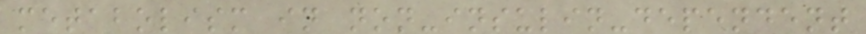metabolism in non-insulin-dependent
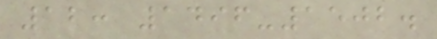12: 1496-1502.
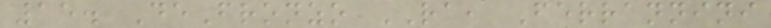15. DeFronzo RA, Ferrannini
